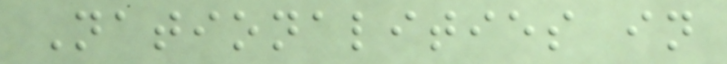Nationalities in
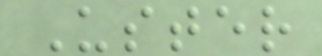Uster
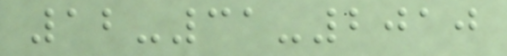12-31-2010
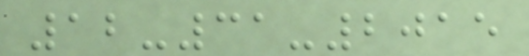12-31-2015
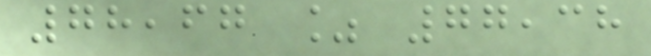78,67 % 77,38
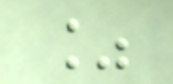%
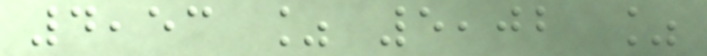4,53 % 5,02 %
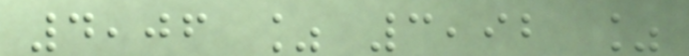4,06 % 3,92 %
